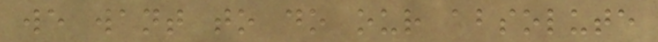we want to do our absolute
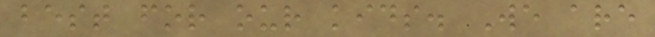best for our kids. We are
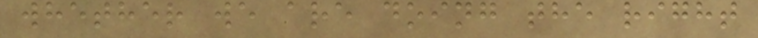whether we are doing the right
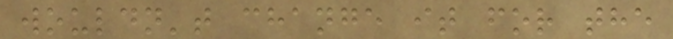wouldn't change it for the
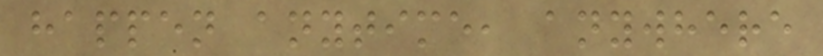happen anytime, anywhere
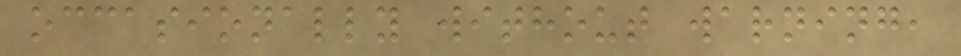occasionally without warning,
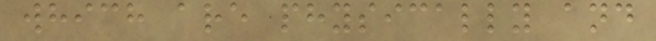which are physically and
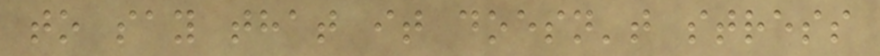to say that it doesn't stress
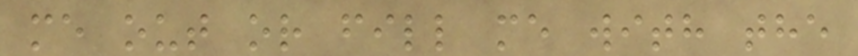me out or fill me with the
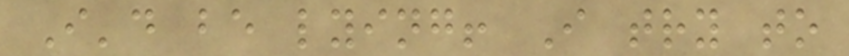I'd be lying! I try to
